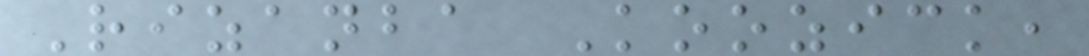Rizanba Koozick,
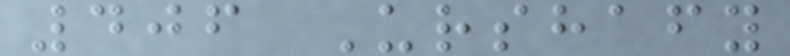406 Urshafy
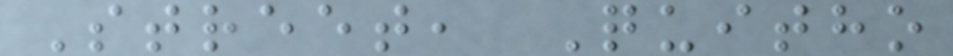Street, Quitho
